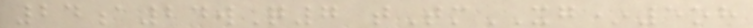24a24wQ7 tTmXG*5oh
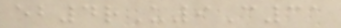eb4rU9C31
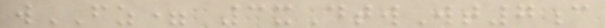wFZ= 3xDtwWt7c
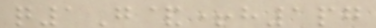q1G&+h1pg
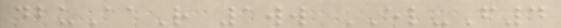dbuAaR 1ww EL-F4
